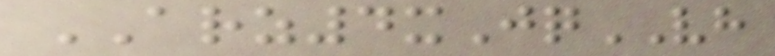ARZ4xJqVH
